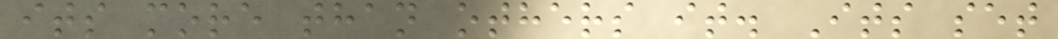its more than others it. Its set
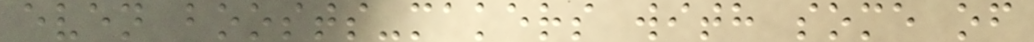even boosts-makers with some of
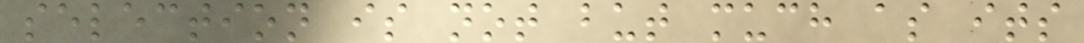selection is not but much as its
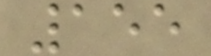155
